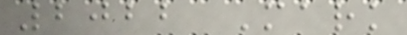2022 Mark
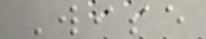Wise
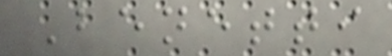Benetti
